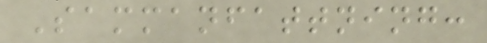Sammanfattning:
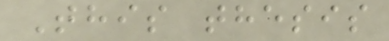This thesis
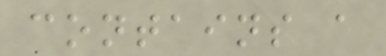contains a
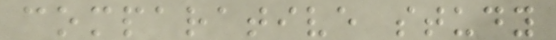comparative study
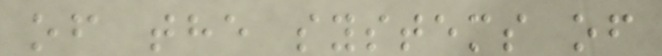of the systems of
